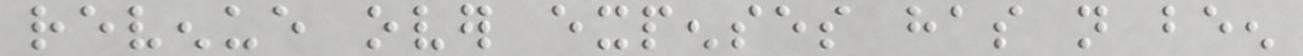revenue over expenses has not been
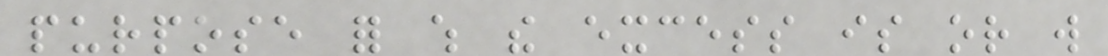purpose for which the excess is or will
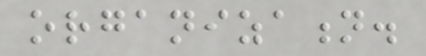organization.
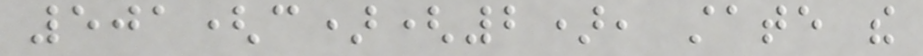501(c)(2), state the
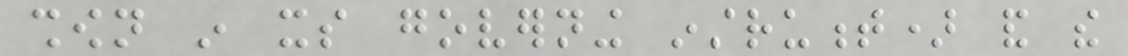shown in its governing instrument) and the
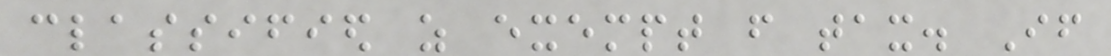classified as exempt from tax. If
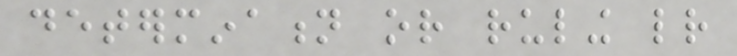determination or ruling letter
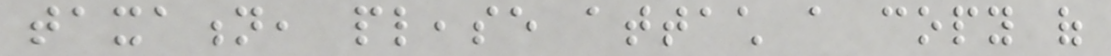taxation, please attach a copy of
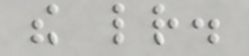the letter.
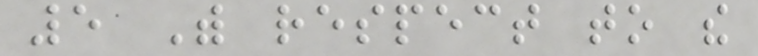5 With respect to the
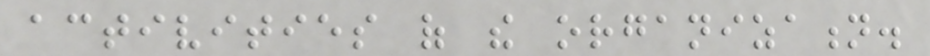activities of the organization.
